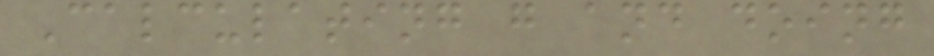Calculating g and doing
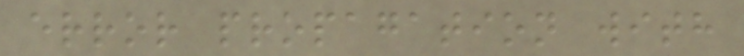error propagation with
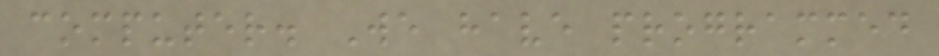computer. We have programmed
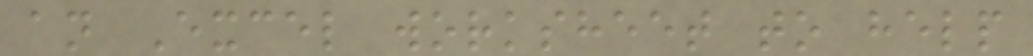an Excel worksheet to help
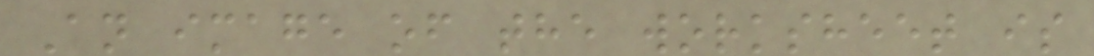An image of the worksheet is
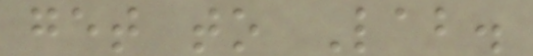get to Lab.
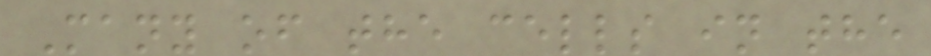Many of the cells in the
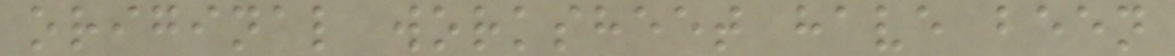original worksheet have been
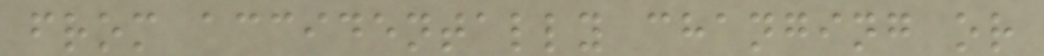from accidentally changing or
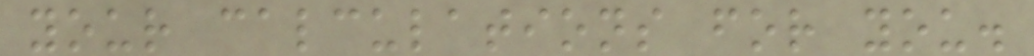your calculations for you.
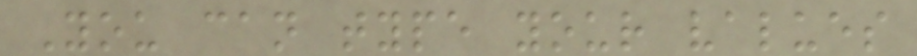You can type your values
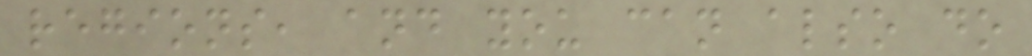regions, and you can also do
